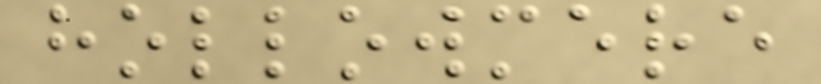hollowmere
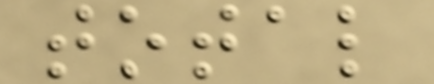total
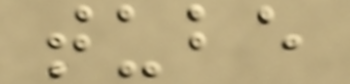tube
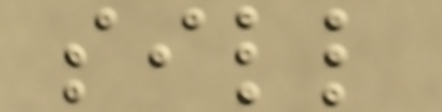sill
